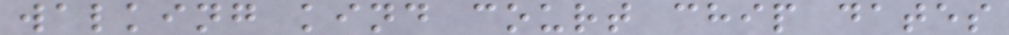walking kind court chip dates
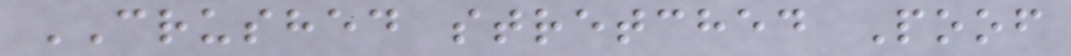CRUSHED stretched Poof
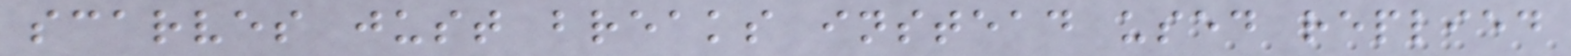scarves just breaks instead used replied
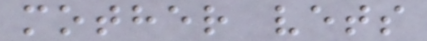mother vets
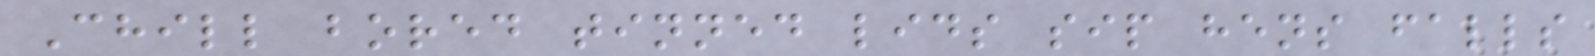Chill bored tinned lids sip hens falls
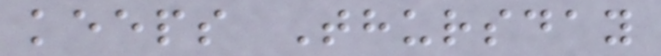keeps Thursday
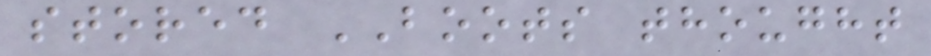stored BOOTS thought
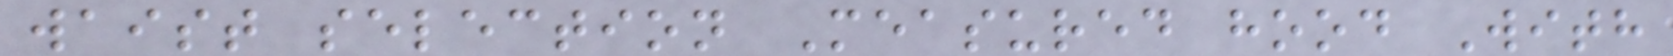waist selection Measured hood With
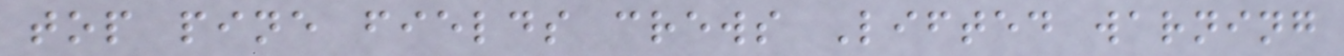top pine fields crews Lifted warning
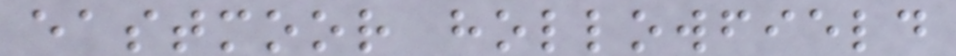eastmoor hollowfield
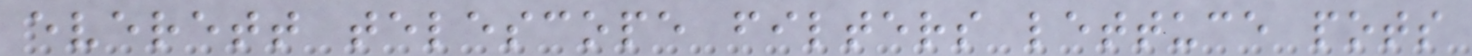everett telescope filters lettuce pots
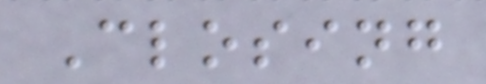Closing
